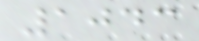1043
